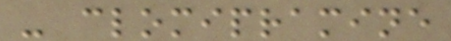- clomipramine
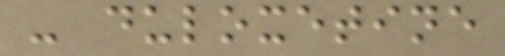- duloxetine
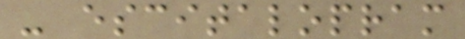- escitalopram
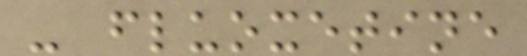- fluoxetine
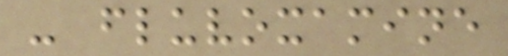- fluvoxamine
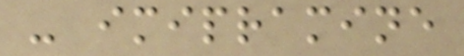- imipramine
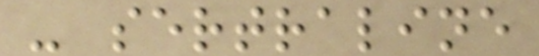- sertraline
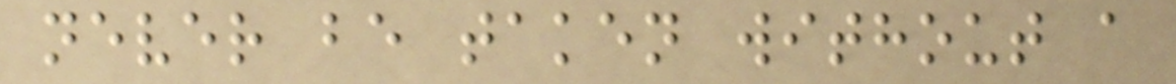never be taken without a
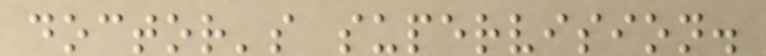doctor's supervision.
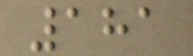181
